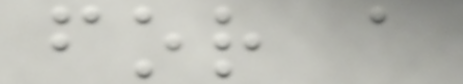for a
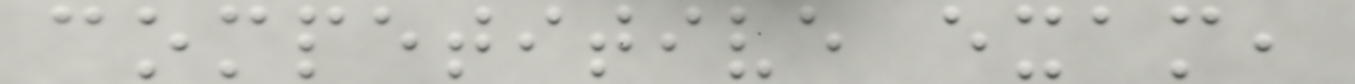competitive exam,
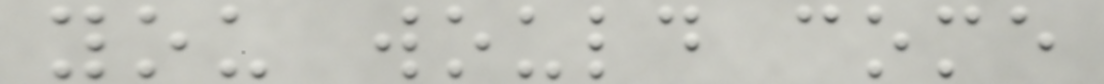you would come
